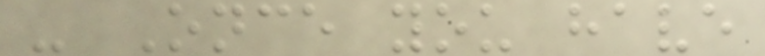- Once you have
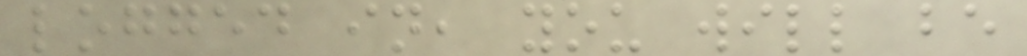logged in, you will be
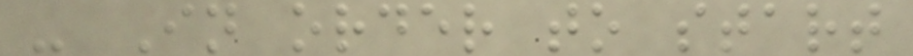- In order to start
